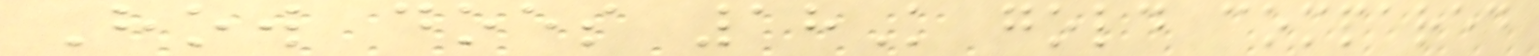How does 18K gold compared
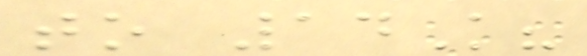to 14K?
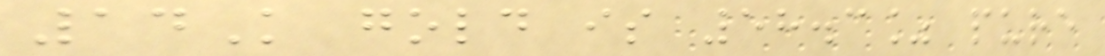14K gold is 58.3% pure
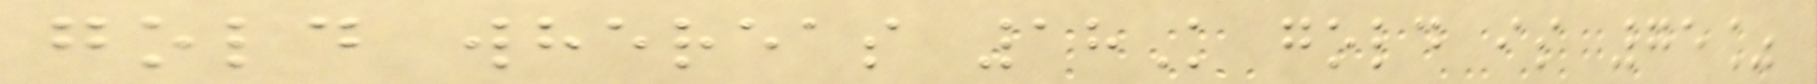gold whereas 18K gold is 75%
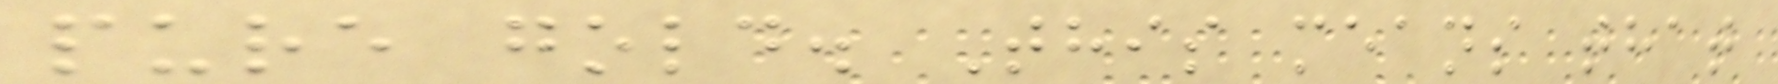pure gold. This means that
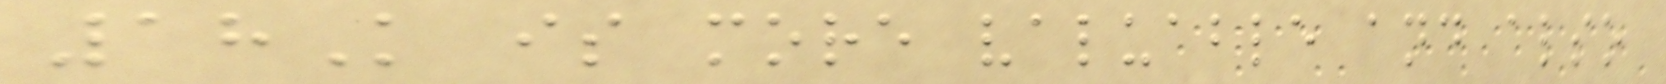18K is more valuable and also
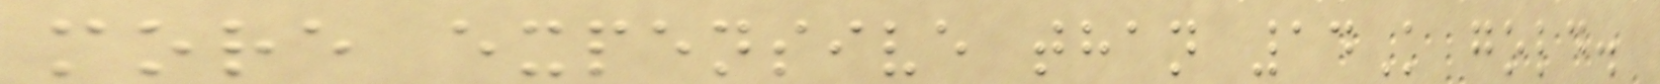more expensive than 14K gold.
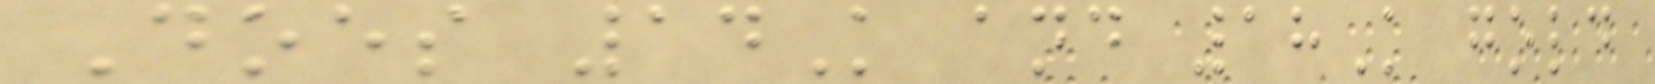Does 14K and 18K gold
